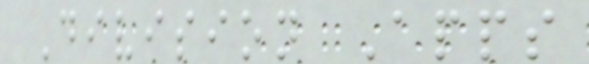Division Apps
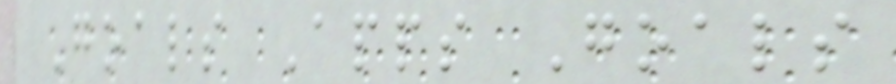Goals Apps Goals
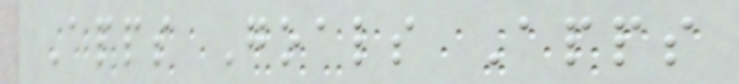Apps Goals Apps
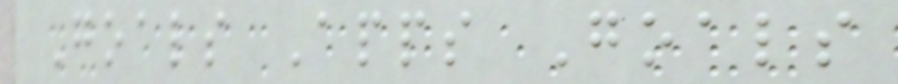Goals Apps Goals
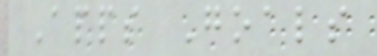Apps Goals
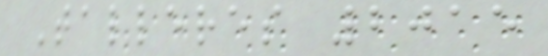Talleres 2015
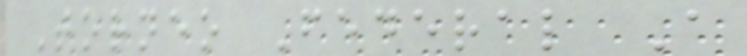Torneo Federal A
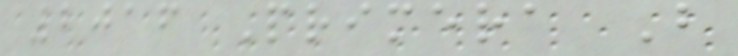2016 Primera B
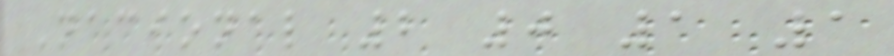Nacional 2 0 1 1
